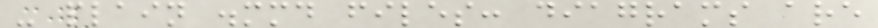- plain .mmd files: diagrams are
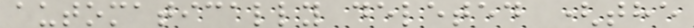automatically deleted (the
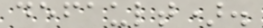default).
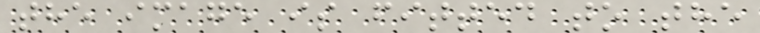the image is fitted to the
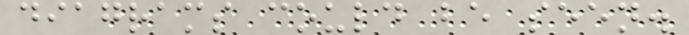diagrams could be seen.
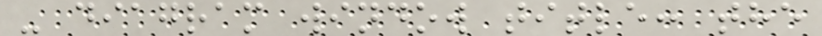- diagram window title: the
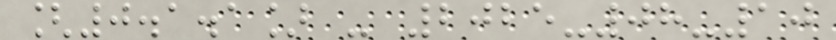[0.1.1] - 2025-08-10
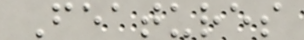Features
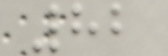82
